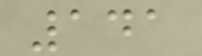141
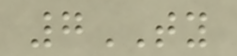7TY
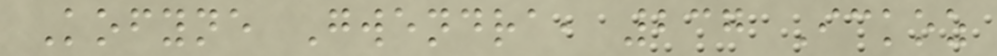Kofyne Gwendra, 237 Ickoz
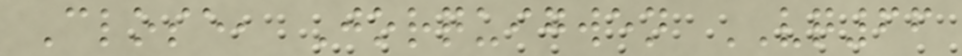Close, Jorquigwen VQ66
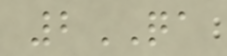2QA
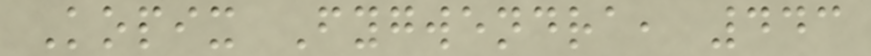Kopix Fygwendra, 443
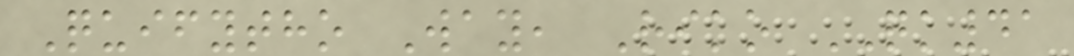Quifytho Way, Riko QK41
